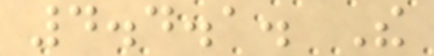4.4.1. The
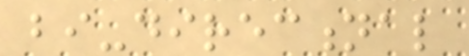bi-directional
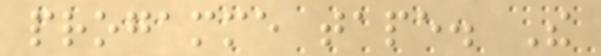progamme tape. The
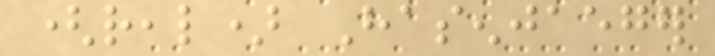(real) Hasenjaeger
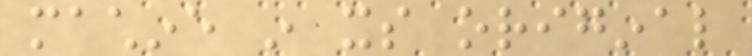machine in its original
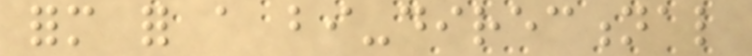form for a bi-directional
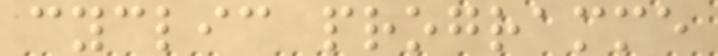cyclic programme
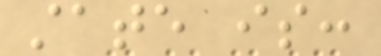state is:
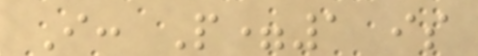I: P=1 is
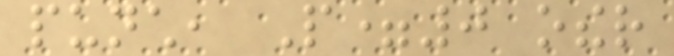punch, P=0 other
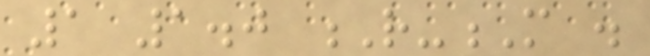1 1.0 R-M .
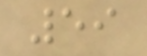59
